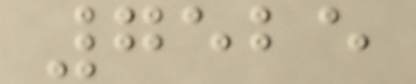7525
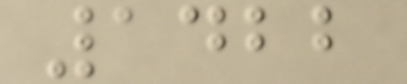1422
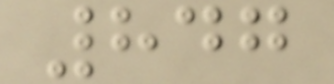847
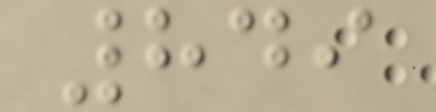849
